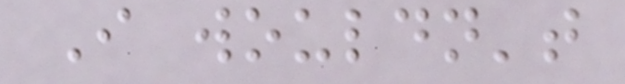I wouldn't
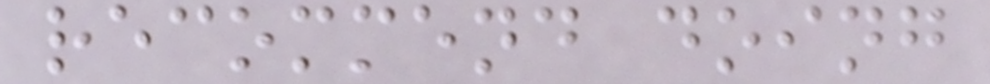recommend doing
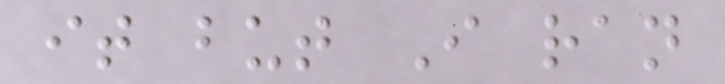it but I ran
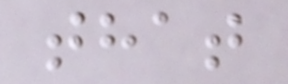that
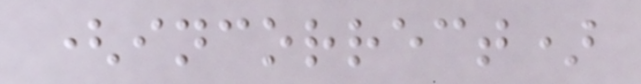(incorrect)
